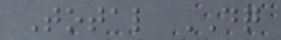Total DQ
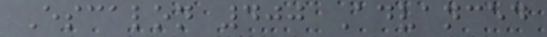Escalon 400 Advanced
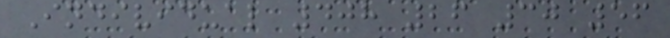Individual 408 26 30 56
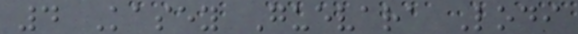4 Kasey Guevara Lodi
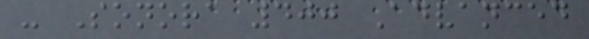- Sonora 400 Advanced
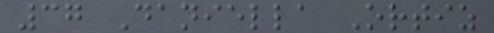37 Daniella Ortiz
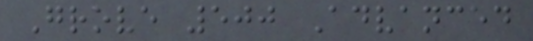Grove 500 Advanced
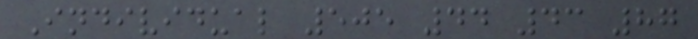Individual 505 44 43 87
